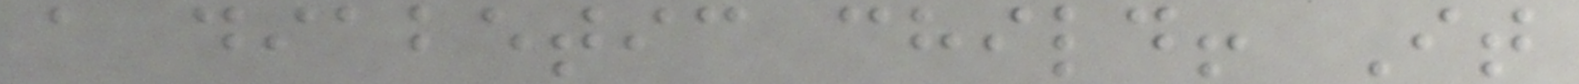a diabetic child! It
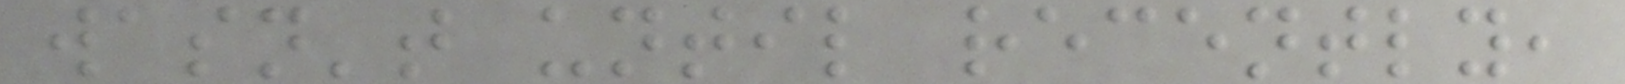wasn't until recently,
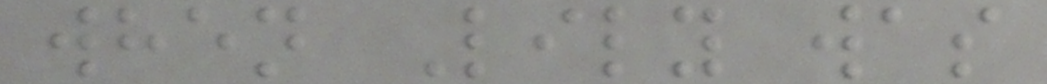when Lily was
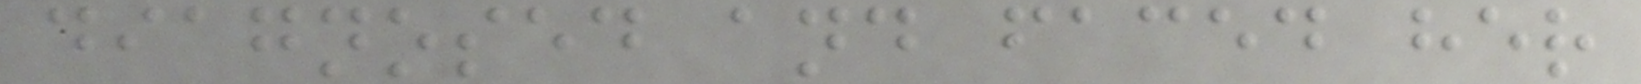diagnosed and faced her
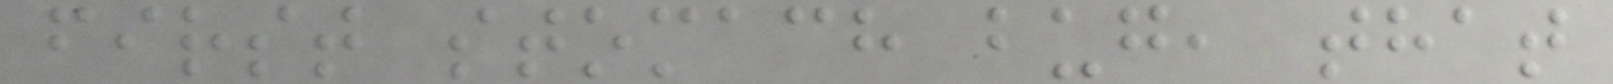first stomach bug, that
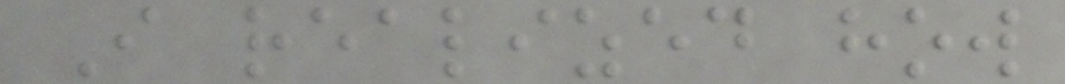I realized how
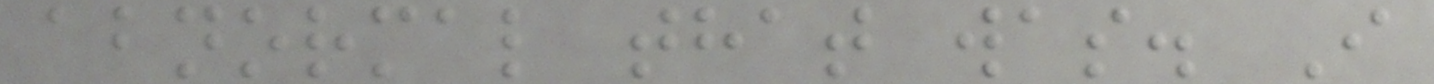abnormal that was. I
